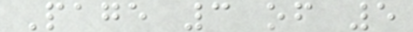Page 3 of 5
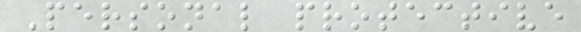Personal protective
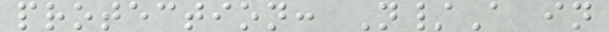protection: N/A in
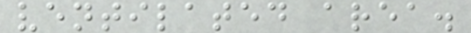ventilated area.
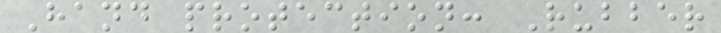Hand protection: Rubber
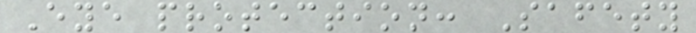Eye protection: Safety
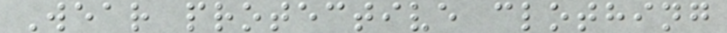Wear protective clothing
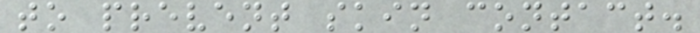to prevent skin contact.
